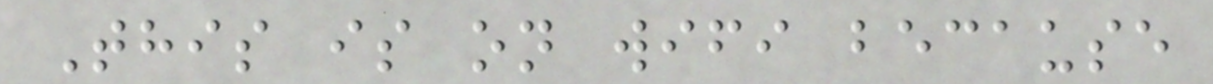This is on wifi because
